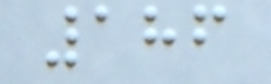186
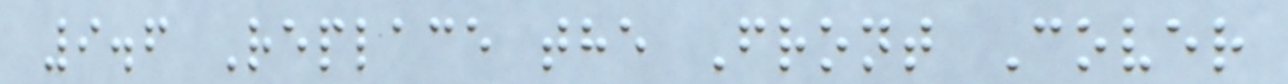9.6 Replace the Front Cover
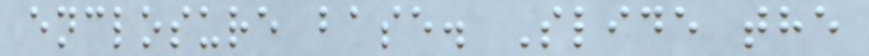enclosure base. Slide the
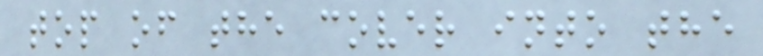top of the cover into the
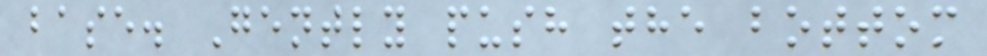base. Gently push the bottom
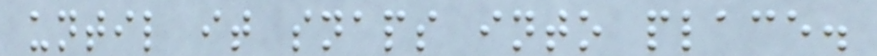until it snaps into place.
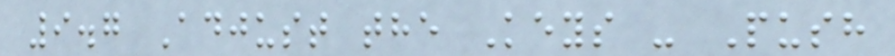9.7 Adjust the Keys - Push
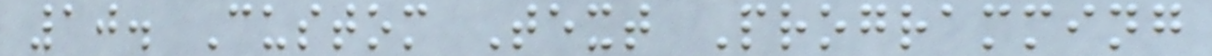10. Custom Text Programming
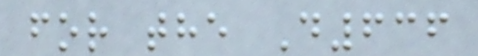for the D636
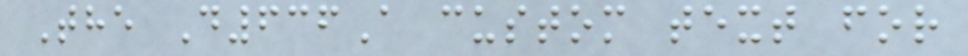The D636A custom text for
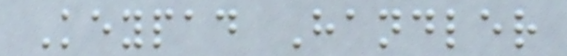Keypad Handler
